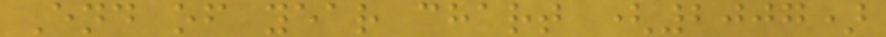End of year chart (2007)
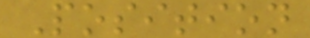Position
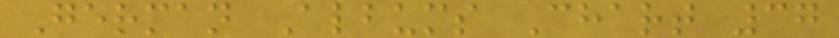German Albums Chart 37
